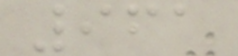961
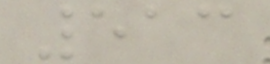513
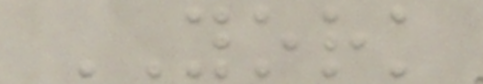YORK
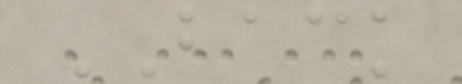BACK
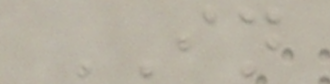IN
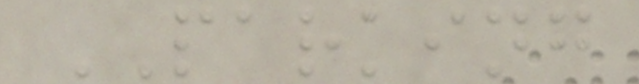PARKING
